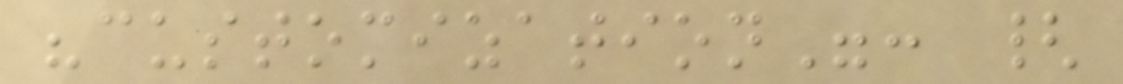"customization": {
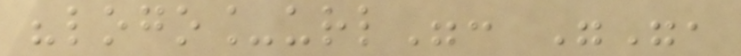"logo_url": "",
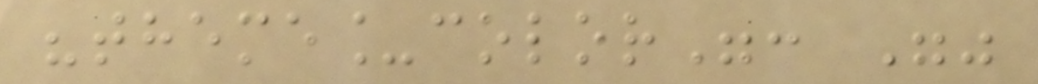"theme_color": ""
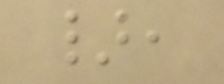},
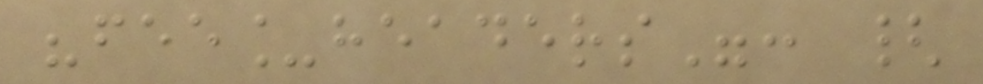"fee_headers": {
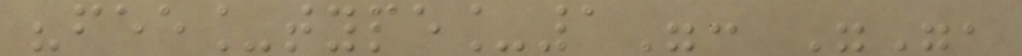"fee_type_1": "",
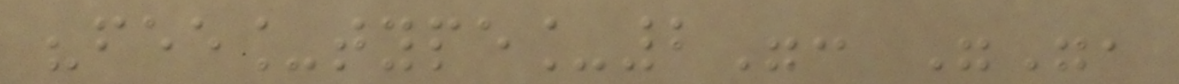"fee_type_2": "",
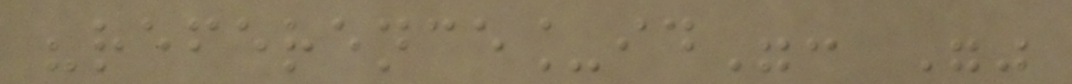"reference_id": ""
